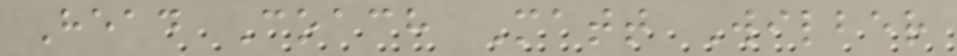Head Coach Matt Wilber
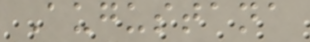Augustana
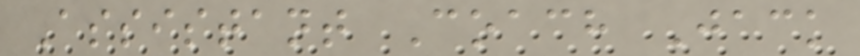Assistant Coach Jack
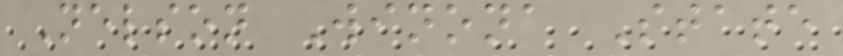Nelson Winona State
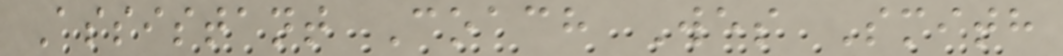Assistant Coach Wes Smith
